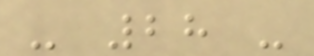- 28 -
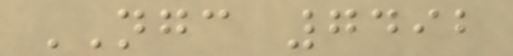NGC 7492
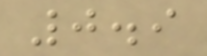0.9
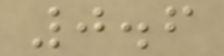0.6
